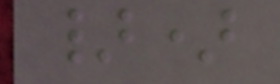})
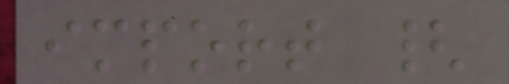import {
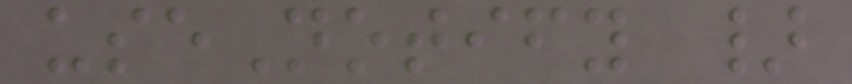useNotify }
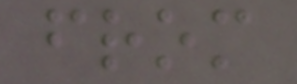from
